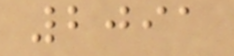2091
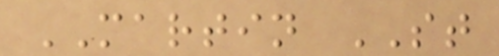MARTIN ST
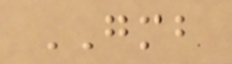GMB
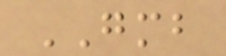GMB
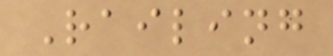Railing
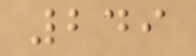249
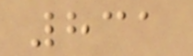831
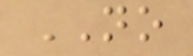NO
